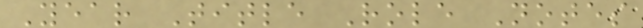Year Title Role Notes
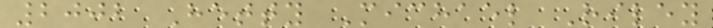2002 Hetty Michael Riley
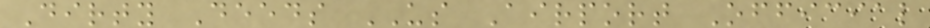Dirty Deeds US Airport Official
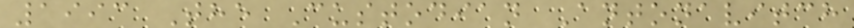1993 The Custodian Antonavitch
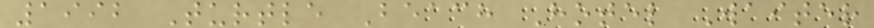1992 Turtle Beach Hotel Waiter
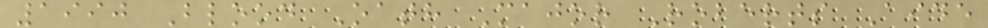1990 Blood Oath Major Roberts Aide
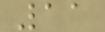11
